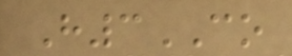H3CO
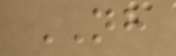NH
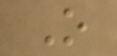O
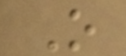O
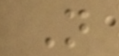N
